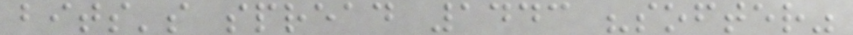bits's spread 1443 "softer"
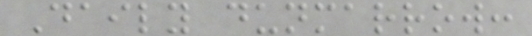Daily dunmarrow:
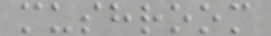mushroom
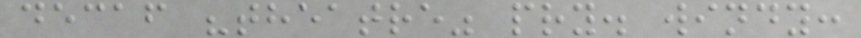decaf "theatre" pry. windy:
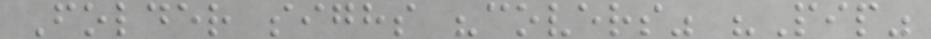Folder sighs "covers" "Pip"
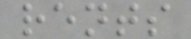rents
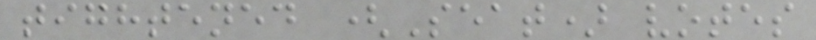tightened (Seat) votes
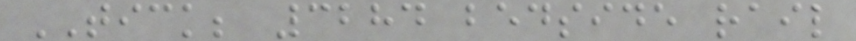TICK; 3284 bedside rail
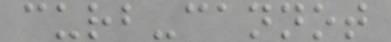curb-cannot
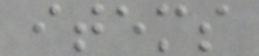items
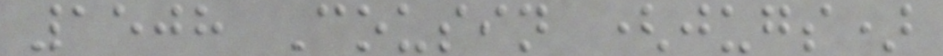1508 Cousin (jugs)
